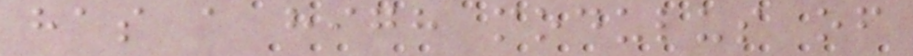has a high modulus of
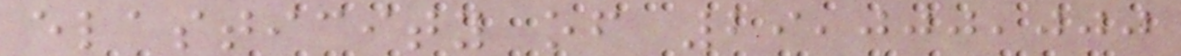elasticity of 29,000,000
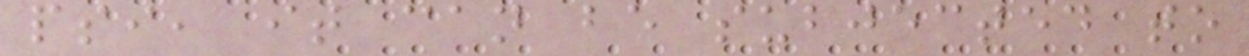psi, it can be subjected to
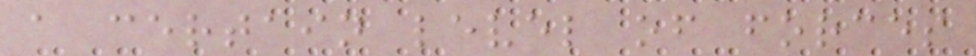a certain level of forces
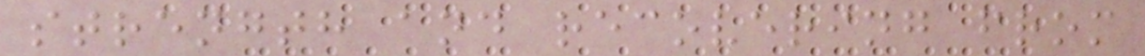strength and recovering from
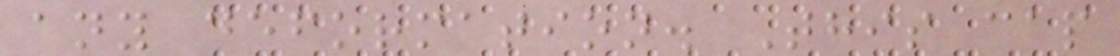any deformation. This cap
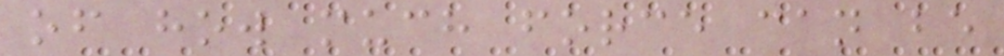of how much force can be
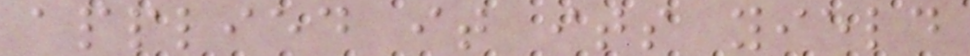applied it its yield
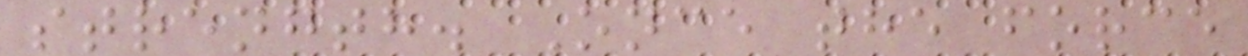strength. Once the force
